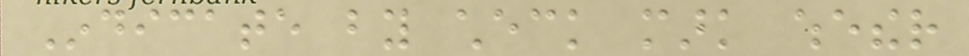Indicate by check mark whether
